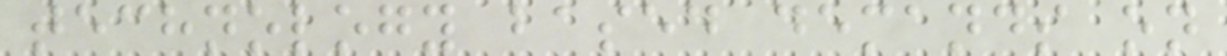technology based demands on
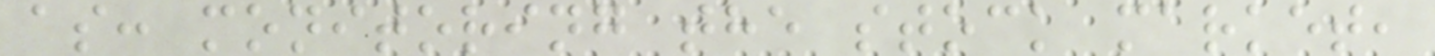as: monitoring the stock market,
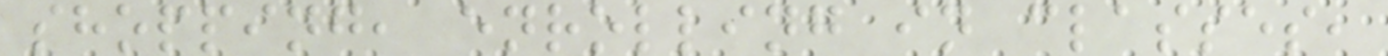shopping, enrolling in classes,
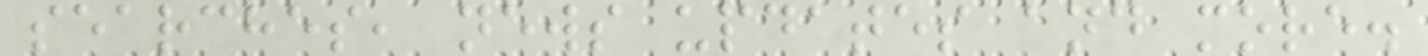searches, news updates and more.
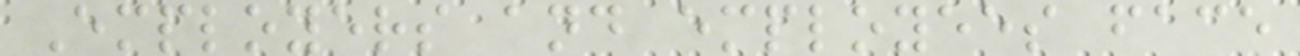Employers and employees face
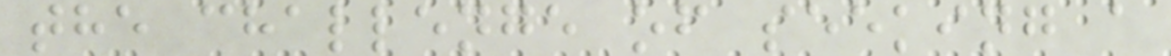the challenge of seeking a
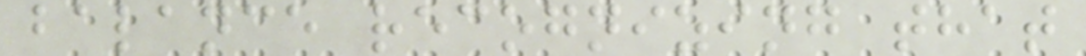balance recognizing that
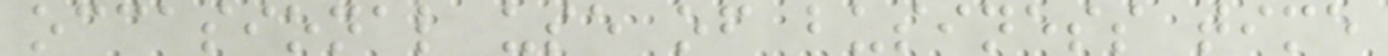occasional use of business time
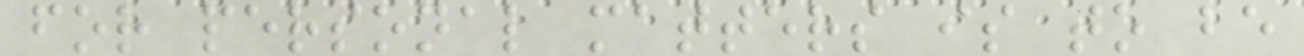for personal matters is to be
